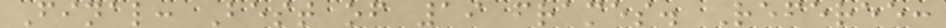Final: Best of 19 frames. Referee:
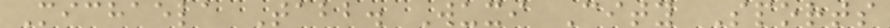Michaela Tabb. Wuxi City Sports
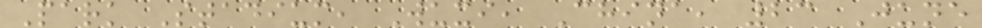Park Stadium, Wuxi, China, 23 June
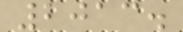2013.
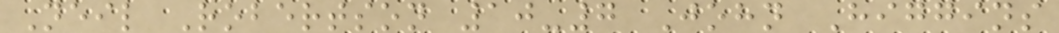Neil Robertson 10-7 John Higgins
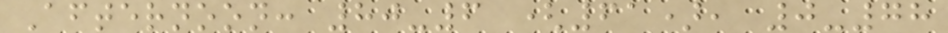Afternoon: 80-6 (61), 0-78
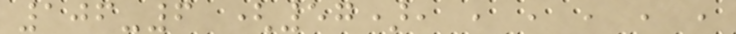106-6 (57), , , , , ,
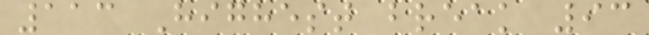113 Highest break 93
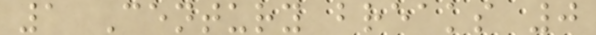1 Century breaks 0
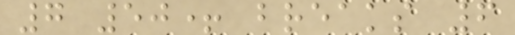7 50+ breaks 6
